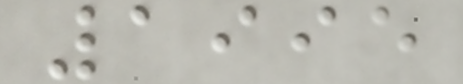1995
